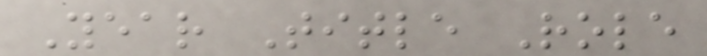Year Title Role
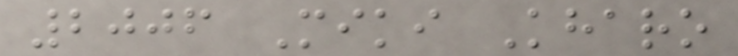2006 Miki Kharo
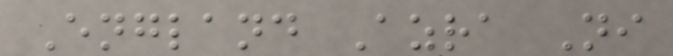England Azra Ni
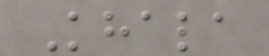Khala
